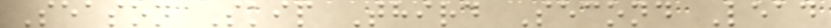Season Skip Third Second Lead
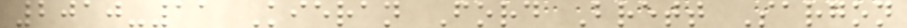2010-11 Kieran Ford Brett Sargon
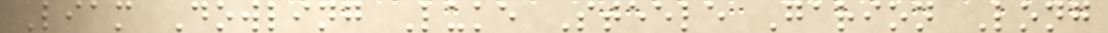Liam Dowling Luke Steele Garion Long
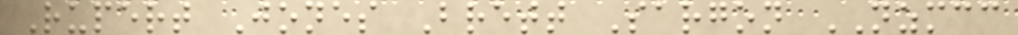Rupert Jones Brett Sargon NZMCC
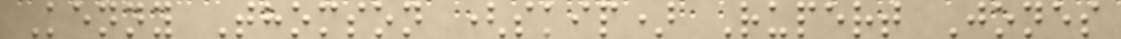Kenny Thomson (skip) Rupert Jones
